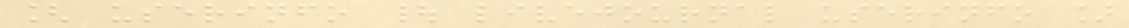[ userinfo | livejournal userinfo ]
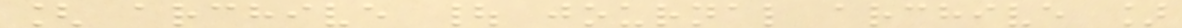[ archive | journal archive ]
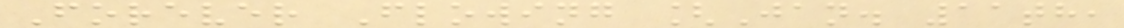Forever Flowing [Jan. 11th,
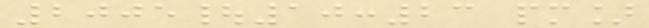2005|10:23 pm]
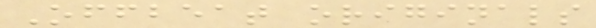Offbeat originals
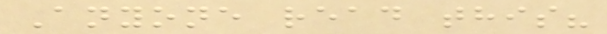Anyone read this?
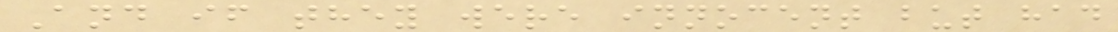And if they were innocent but had
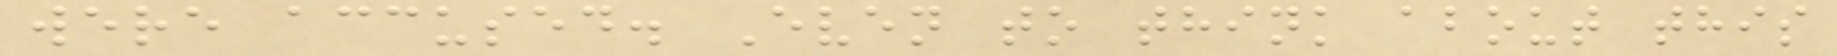were accused. Even to think about this
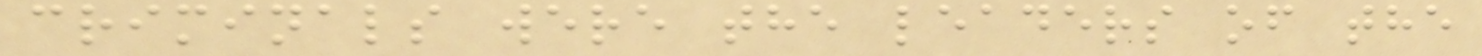criminals were the leaders of the
